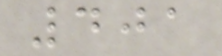401
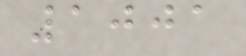1001
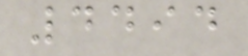4494
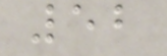52
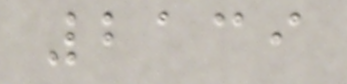2139
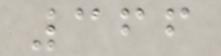366
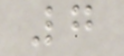7
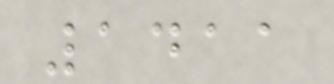1411
